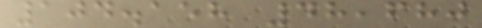104.158 48,680
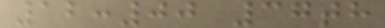12:00 37th
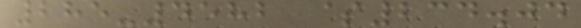285-4582 $234.04
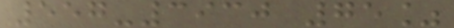557-3930 75%
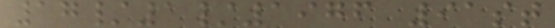17/1/1976 91st
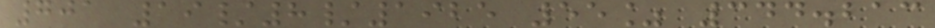701 19/8/1925 55% 344.213
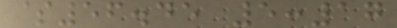$56.45 5:17
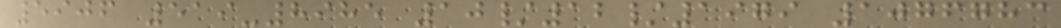5906 519-8985 10/12/1979 1076783
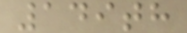149th
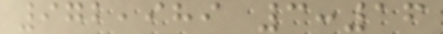972,989 3:16
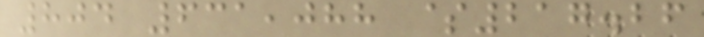804 631,088 $217.26
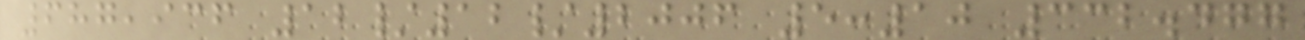687,936 12/12/2006 5:10 332.477
